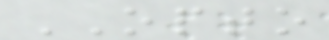OPTO
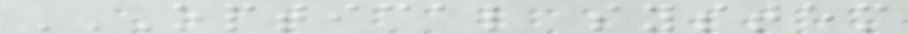OPTICAL SYSTEM
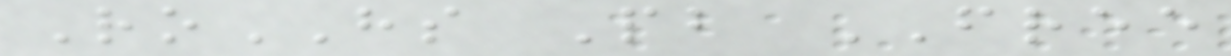RoHS Pb FREE
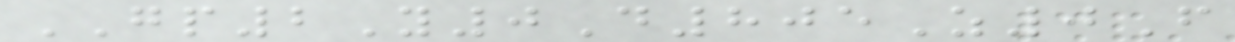GP2Y0D805Z0F
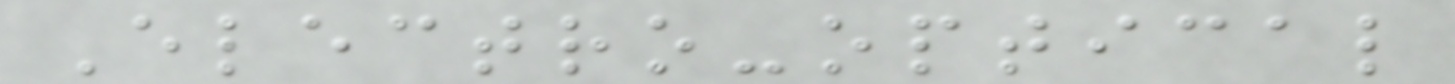Electro-optical
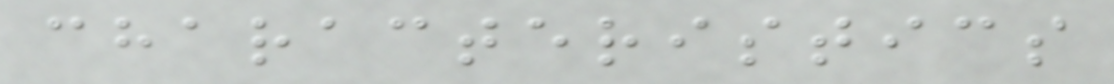characteristics
